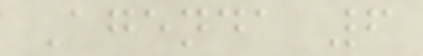Agenda 6
